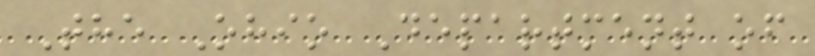The Ohio Department of
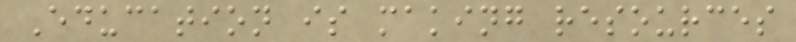Education is making resources
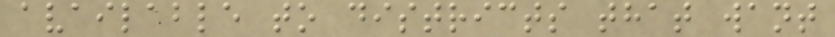available to districts that want
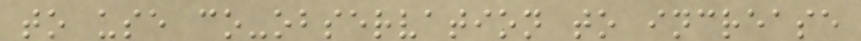to use co-observation to increase
